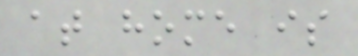at home is
